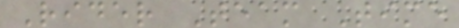Rider Team Time
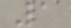1
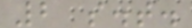2 s.t.
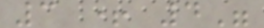3 + 4"
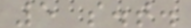5 s.t.
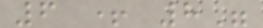6 + 8"
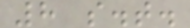8 s.t.
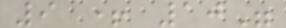9 + 10"
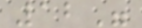12"
